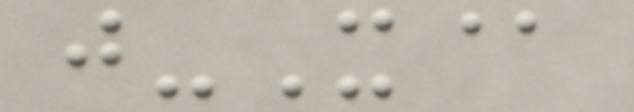j-X@
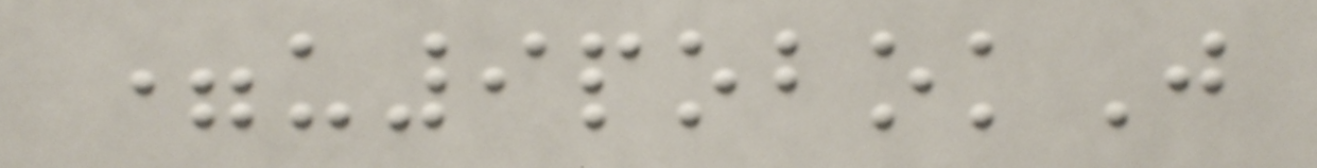=u9pobokJ
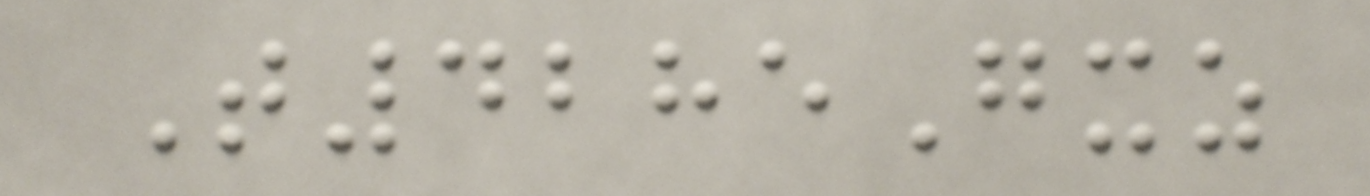T4285Gxz
